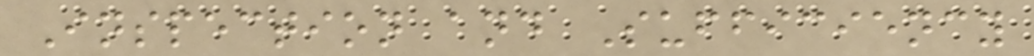Inspection and Sufficiency
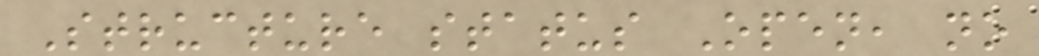Structure status Open, no
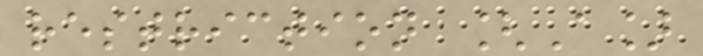restriction [A]
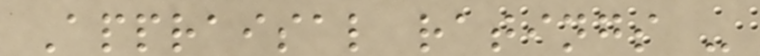Appraisal ratings -
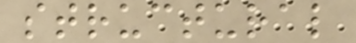structural
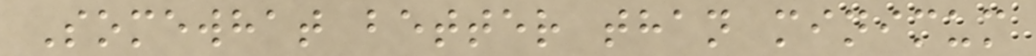Somewhat better than minimum
